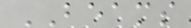BEAMS
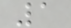1
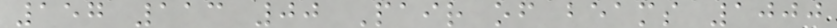157 113 00 Pair of beams 1000
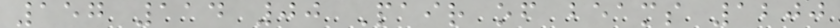157 114 00 Pair of beams 1200
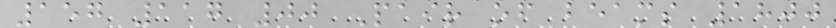157 117 00 Pair of beams 1800
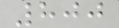800
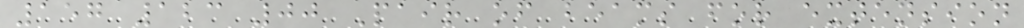157 123 00 Pair of beams for extension
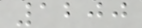1200
